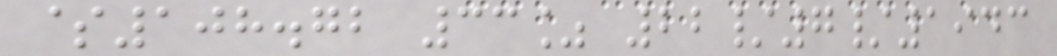$108.72 33% 22/7/1943
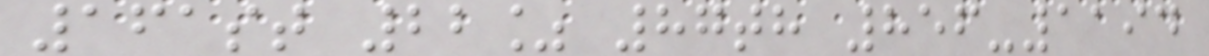161st 22% 87th 856-1194
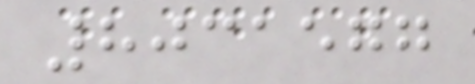8031577
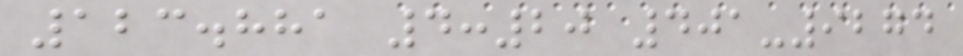123.881 4:20 401-9274
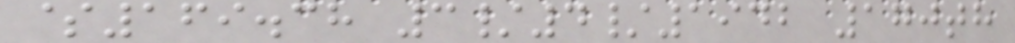$169.38 3/4/1942 170th
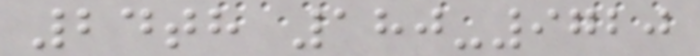24th 180-9720
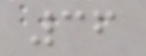36
